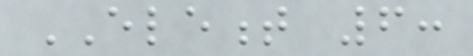ELEMENT 6:
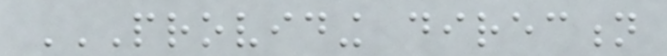PROVIDING DIRECTION
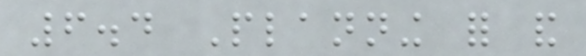6.4 Planning for and
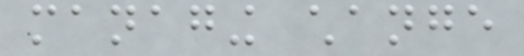managing change
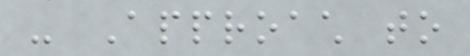- Approach to
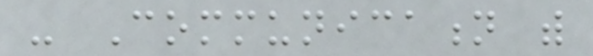- Communication with
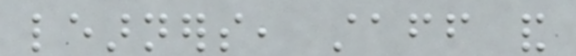learners, staff and
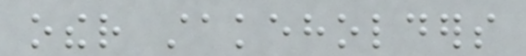other stakeholders
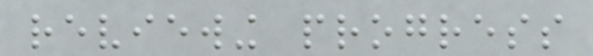reviewing progress
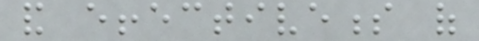and effectiveness of
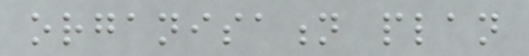organisation plan
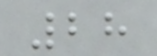28
